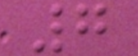7
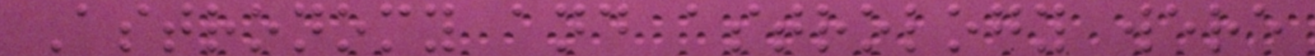Astronomy and astrology were
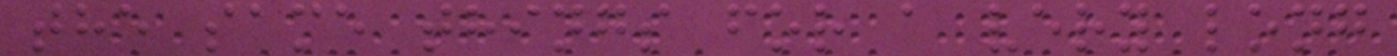the same things for a very long
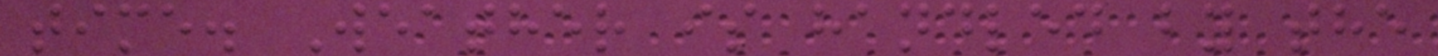time. Weather is handled by the
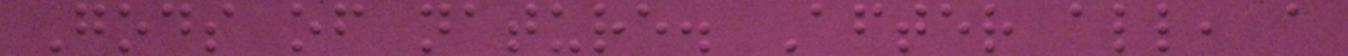Gods of nature. After all, a
